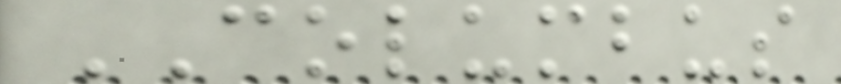COLUMBUS
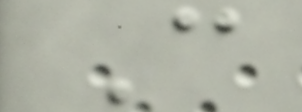C
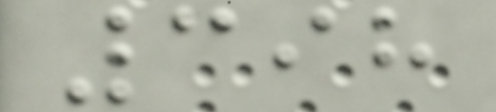398
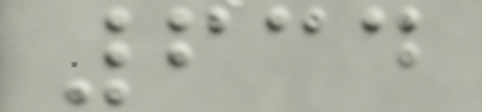634
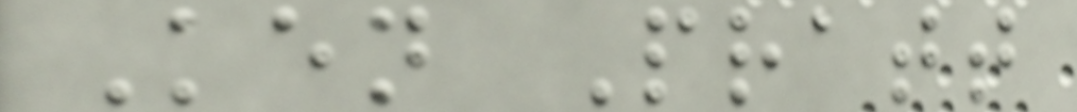Ken Pratt
